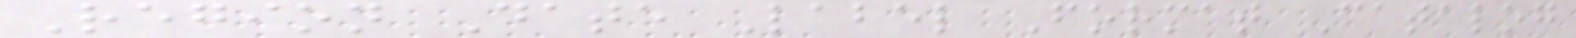Region Date Label Format Catalog
